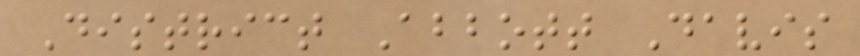District Abbott Davis
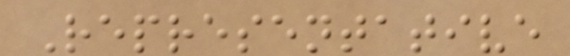Representative
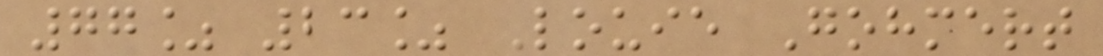77% 23% Louie Gohmert
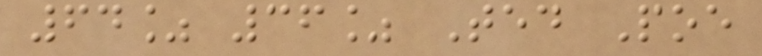64% 36% Ted Poe
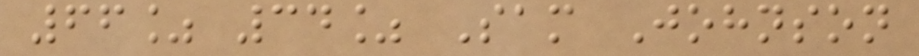66% 34% Sam Johnson
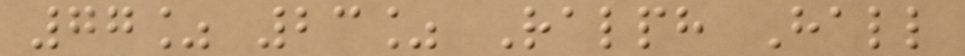77% 23% Ralph Hall
